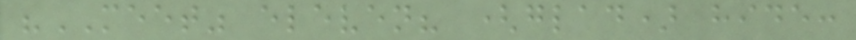"MEET" eleven? (glad) hide:
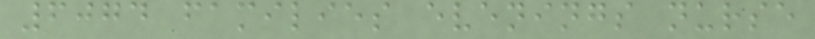6074 families evenings nurse
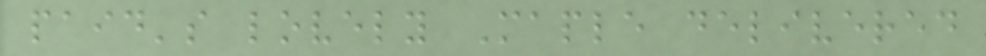paid's lovely Maple delivered
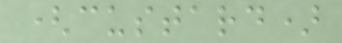(custard)
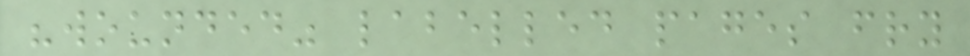"wounded" labelled pages fry
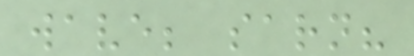wave; sarn?
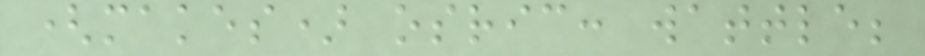(makes) osric: wattle;
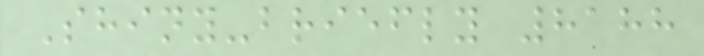Shiny-briefly 8188
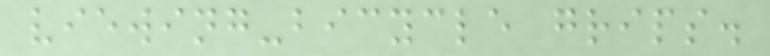viewing-bicycle grips.
